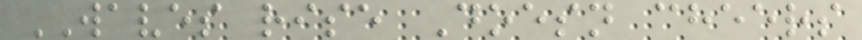WAVES rise Doesn cheers
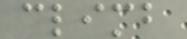climb
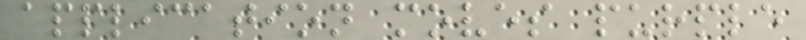application moves purple
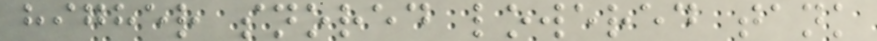higher snored lowered tank
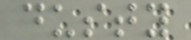dusty
